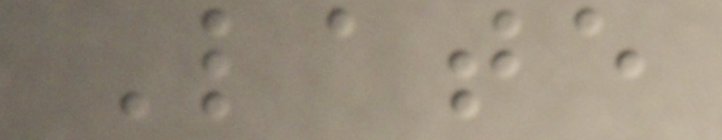Late
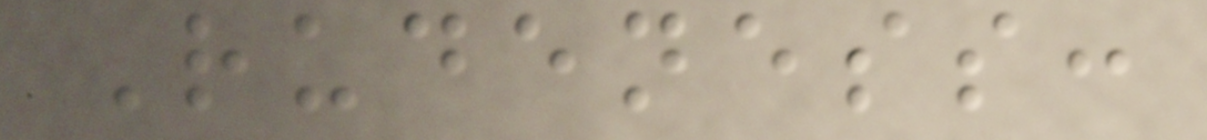Rudeness:
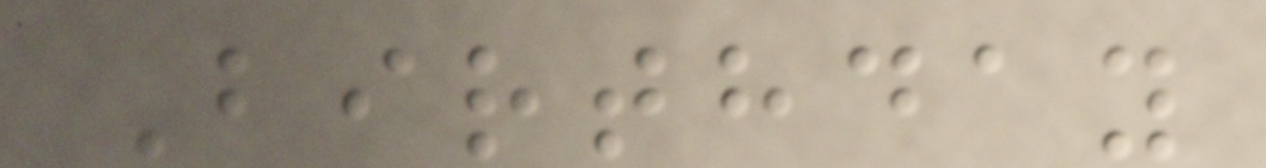Birthday
